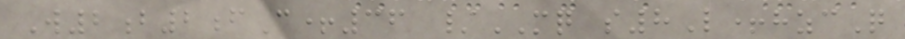W2b2fC+36 /MQ s8L+hzcQ
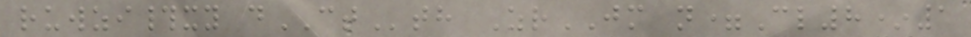ruwzi#xy dCTth ZrJM n=Cl8*1
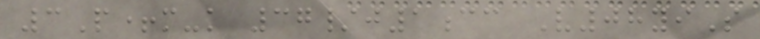3P+m-k 37/j1cc V08yiS
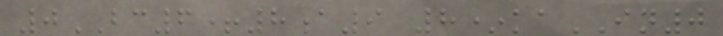0BC6+8a9 8*kaIN0
